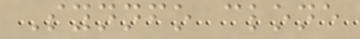Synnfo clone
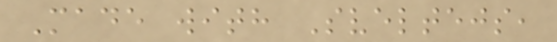Made with Sveltejs,
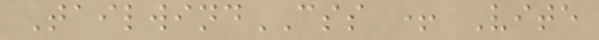TailwindCSS + Vite
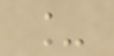_
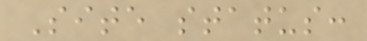Site status:
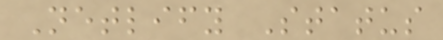Netlify Status
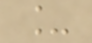_
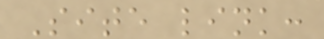Site link:
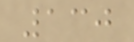130
